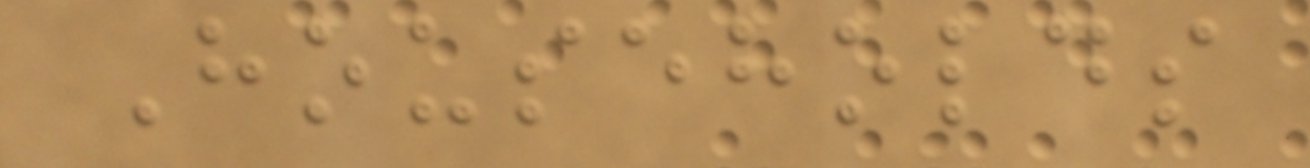Households
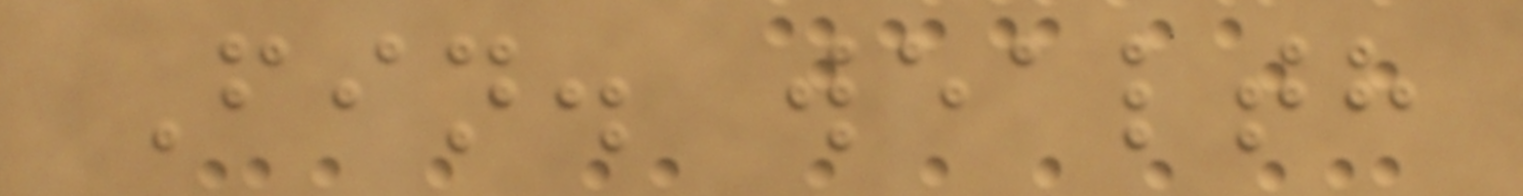Fin. wealth
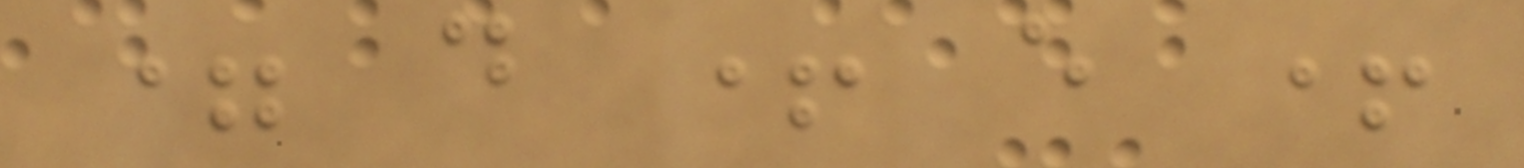= d + e +
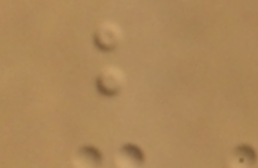b
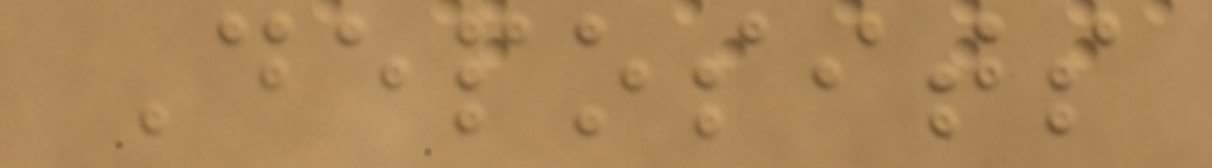Deposits
